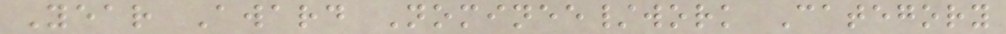Year Award Nominee/work Category
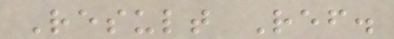Result Ref.
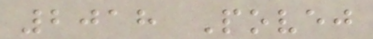2018 Povej
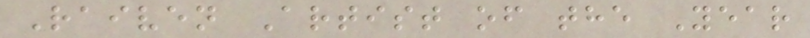Raiven Artist of the Year
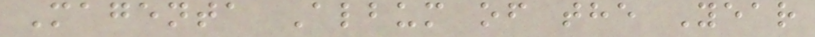Magenta Album of the Year
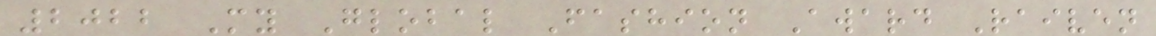2022 My Global Fashion Award Raiven
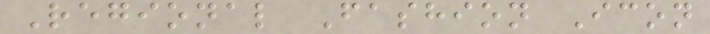Regional Fashion Icon
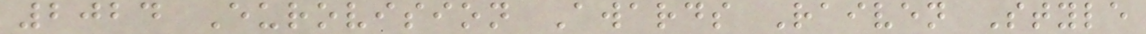2024 Eurovision Awards Raiven Style
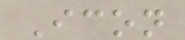Icon
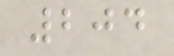204
